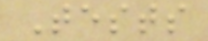Tests
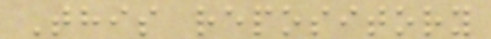This repository
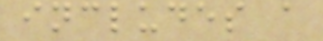includes a
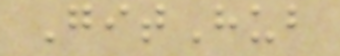GitHub
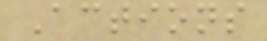Actions
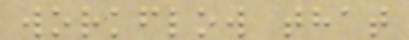workflow that
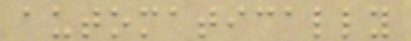automatically
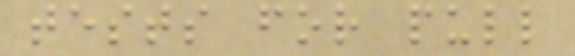tests for pull
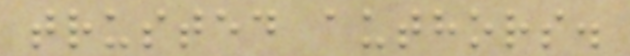trusted authors.
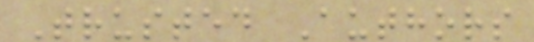Trusted Authors
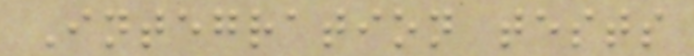Integration tests
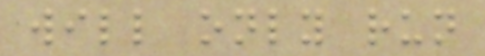will only run
